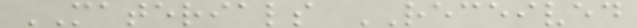MATERIALS RECEIVED
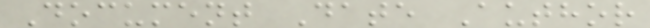Document Date Author
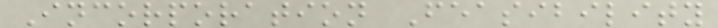Incorporation Feasibility
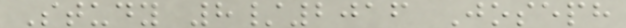Study 8/2016 Joseph
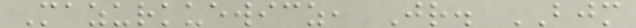Mazurkuewicz, Jr. BJM
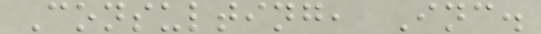Consulting, Inc.
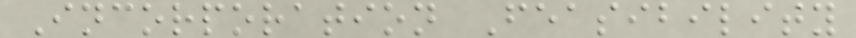Incorporation Feasibility
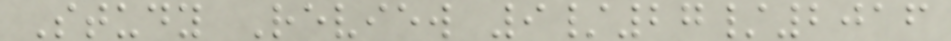Study Review 9/27/2016
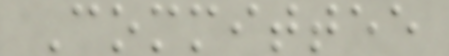Committee
